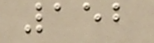152
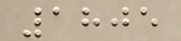1805
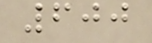600
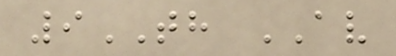9TH AV
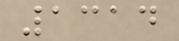1314
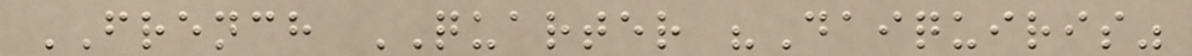FRENCH QUARTER "Daiquiris"
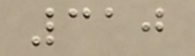310
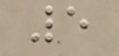5
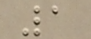1
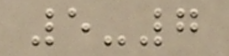5-7
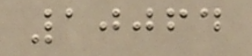10064
